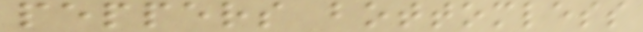peppers bottomless
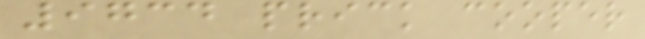9734 prick cooper
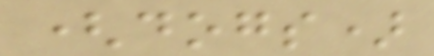(dogs)
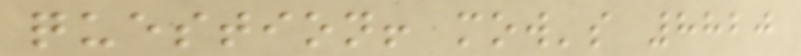question! mow's 8820
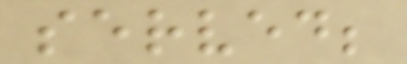served;
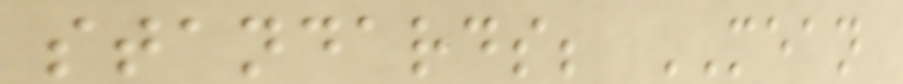standards; MEAN
